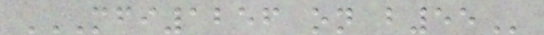MFI1256 ON B55
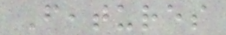Features
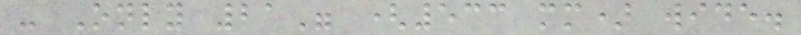- Only 21" (533 mm) wide.
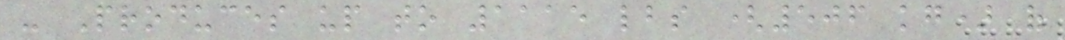- Produces up to 1115 lbs (506 kg) of
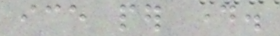ice per day.
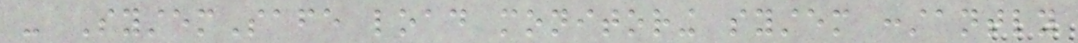- SystemSafe load monitoring system constantly
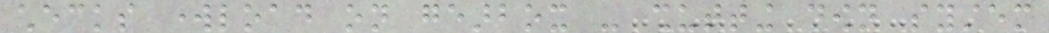checks workload on gearbox - shutting down system
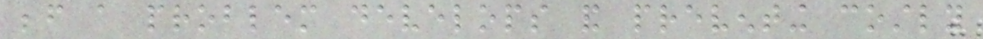before a problem develops and preventing costly
